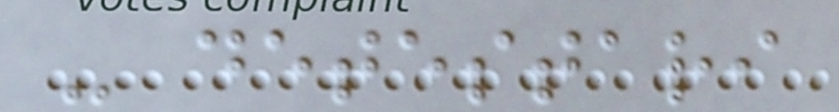- detestari
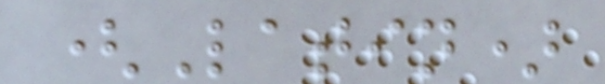(Latin)
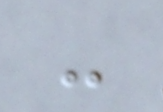-
